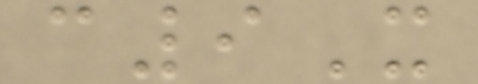c9X
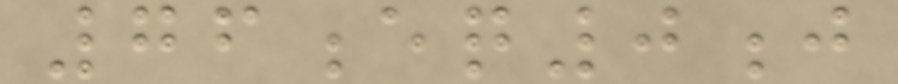76eq0j
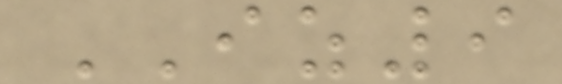IZ9
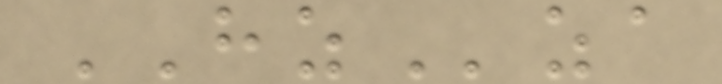HZza
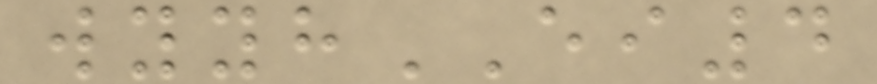wyyhEI4
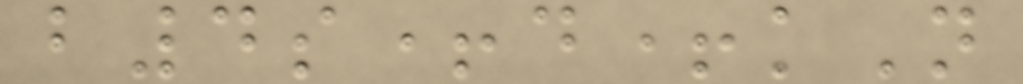b4s+d+kN
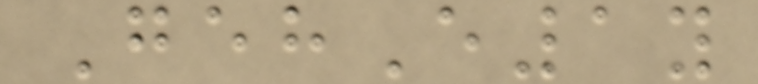GehE1y
